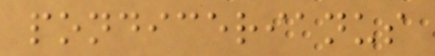pondicerianus
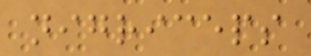nigriceps
